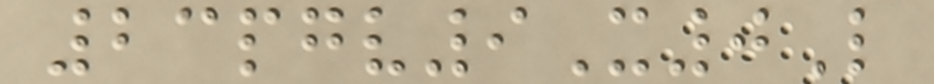23pgv9X0L
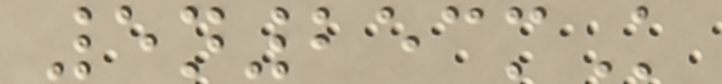5n253mK
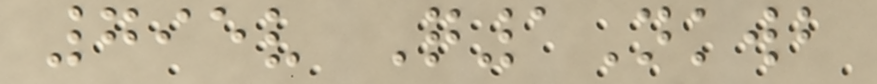795v Q1Nkwb
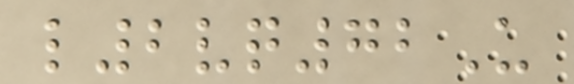l2vq72U
